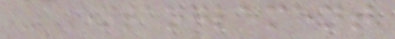- Entanglement
